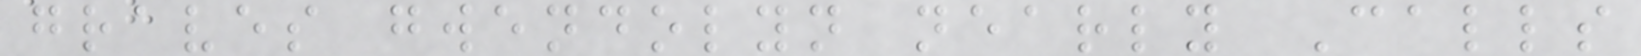graves gwendolyn nearly Calls
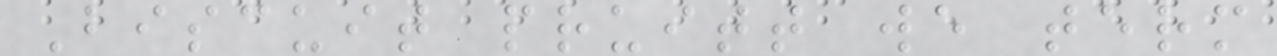Biscuit pruitt we term
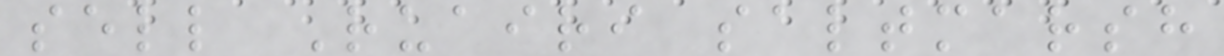sell Ruairi saltmarsh
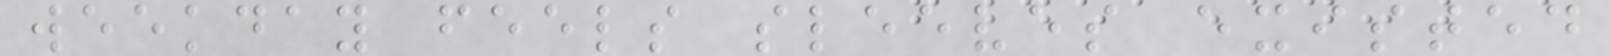weekday feels sleeves existed
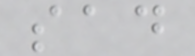sad
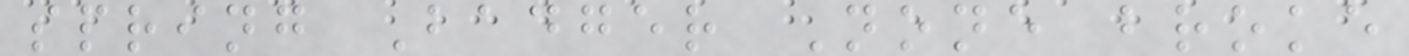spring Badger None broke
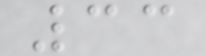33
